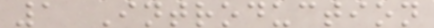1 Introduction
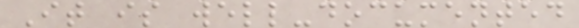It is well-documented
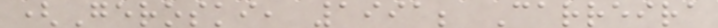(Geroski, 1991; Carreira
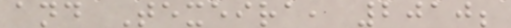and Texeira, 2010;
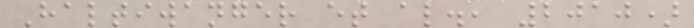Haltiwanger et al., 2010)
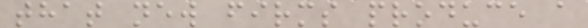that new firms produce a
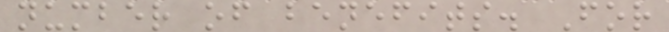number of benefits. For
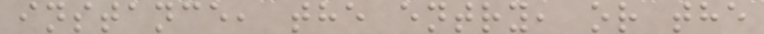instance, the entry, or the
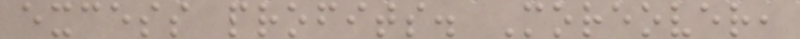excess profits. Moreover,
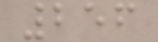256
